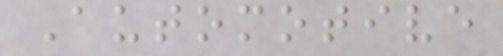Automotive
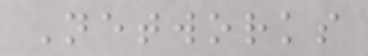Networks
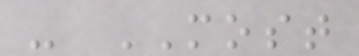- MOST
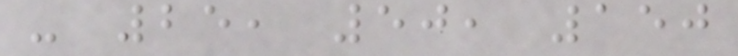- 25, 50, 150
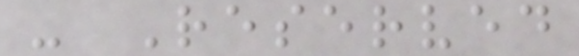- Reserved
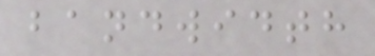bandwidth
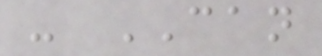- CAN
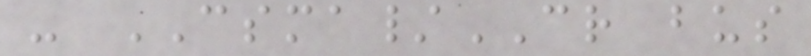- CSMA/CR bus
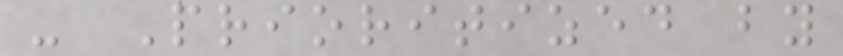- Prioritized by
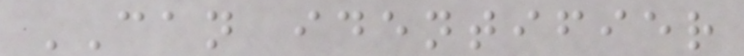CAN identifier
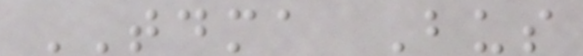TDMA Bus
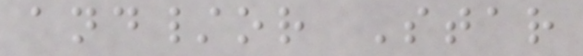and/or Star
